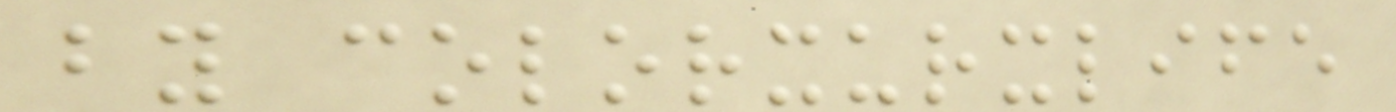by colorxurxlife
